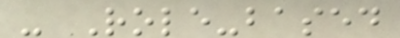- Role-based
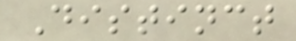Distinct
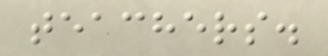teachers.
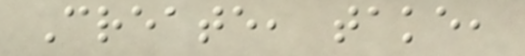Create, take,
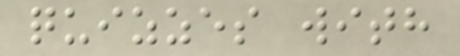quizzes with
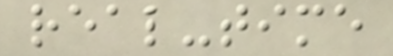real-time
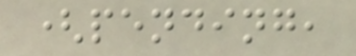(pending,
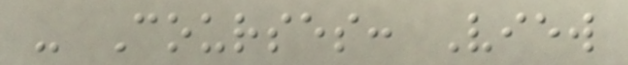- Courses: View
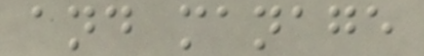and manage
